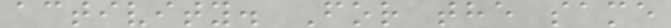activity. For the same
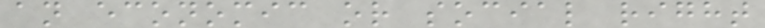an economic or social right
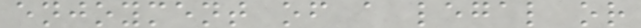enjoyment of a legal or
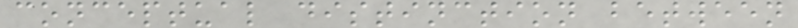conceptual distinction between
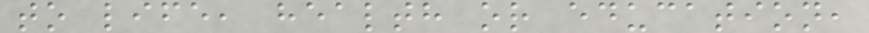to life, health or education,
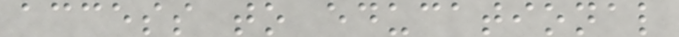access to educational
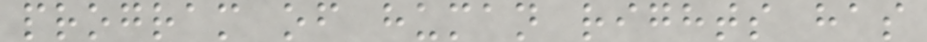program of human rights has
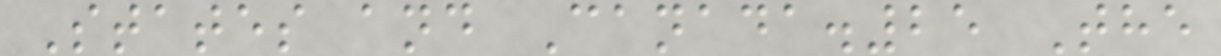States and Canada.25 The
